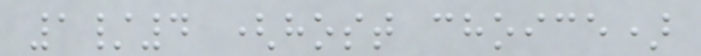1/4 (host choice)
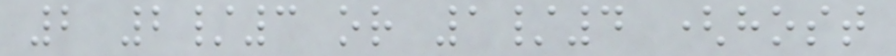2 2/3 or 1/4 (host
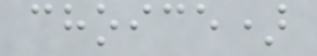choice)
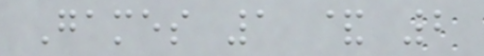Games 1 & 2
